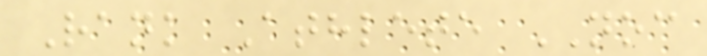Rank Athlete NOC
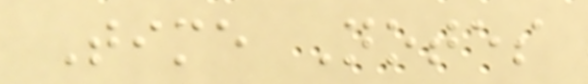Time Notes
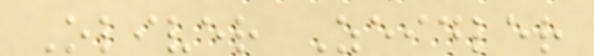Oliver Zeidler
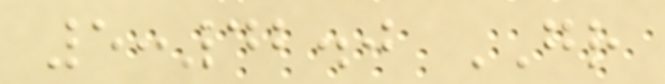5:42.0 GR
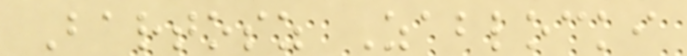Bartosz Zablocki
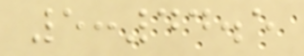5:44.5
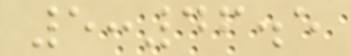5:46.5
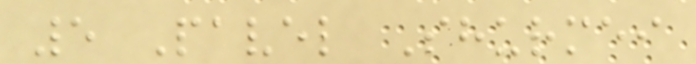5 Pavel Shurmei
